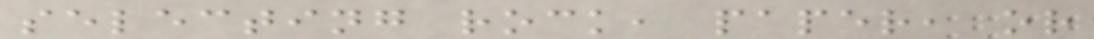selecting rock, paper, or
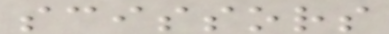scissors
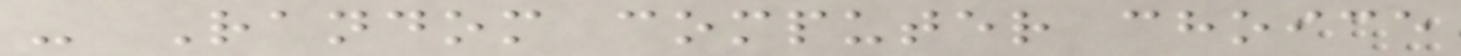- Random computer choice
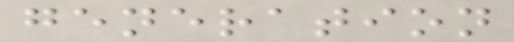generation
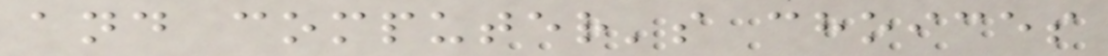and computer's choices
